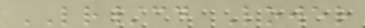LR/cd Lower
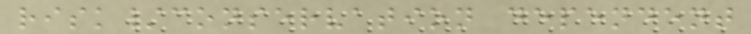risk/conservation dependent
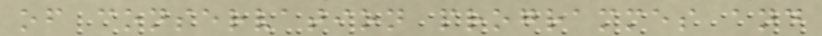of conservation programmes and
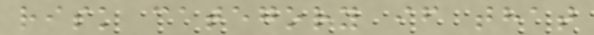risk category if that
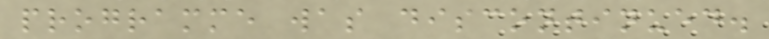programme was discontinued.
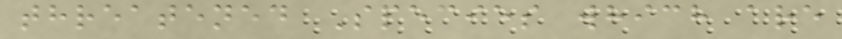threatened Species which are
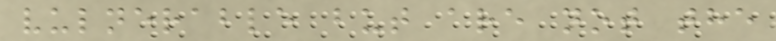vulnerable but are not the
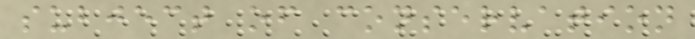subject of conservation
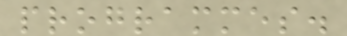programmes.
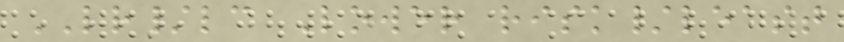LR/lc Lower risk/least
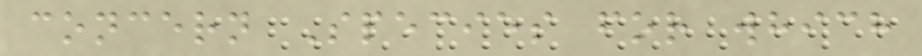concern Species for which
